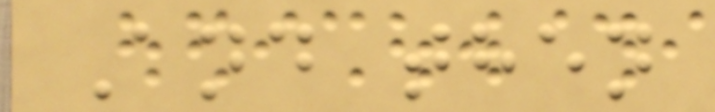And then
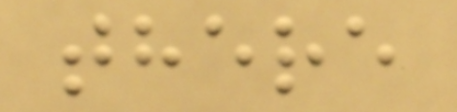there
